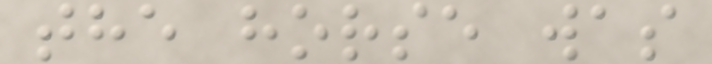the horse was
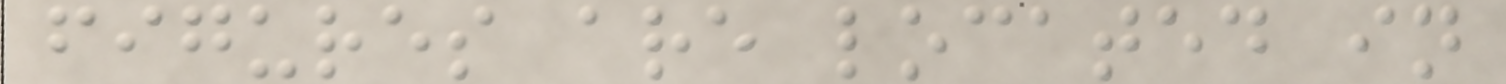figures are located in
